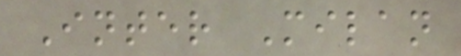Inter Milan
